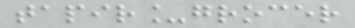tapir_grocer
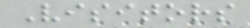Visitors
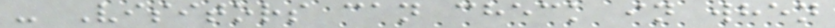- Visitors can check in when
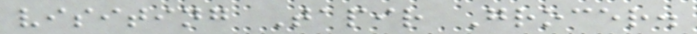visiting Tapir Grocer.
